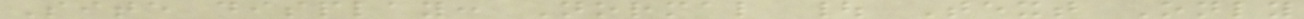Site display: Normal | Text Only
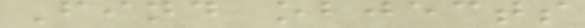Find objects
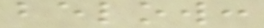below:
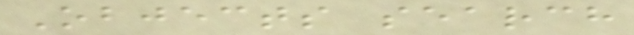Objects search
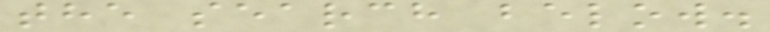the search below.
